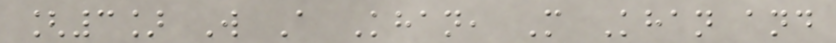[3] W A Khan, M Khan and
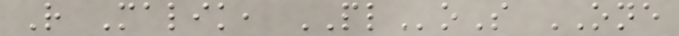R Malik, PLoS ONE
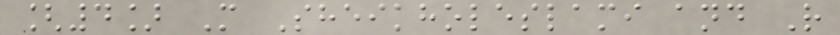[4] M Sheikholeslami and R
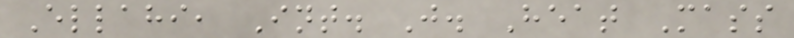Ellahi, Int. J. Heat Mass
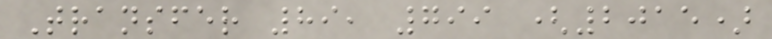Transfer 89, 799 (2015)
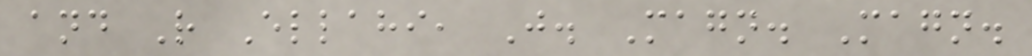and R Ellahi, J. Magn. Magn.
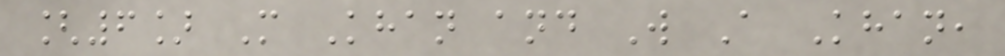[6] M Khan and W A Khan,
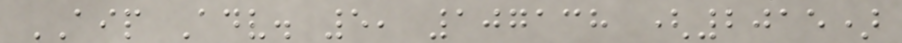AIP Adv. 5, 107138 (2015)
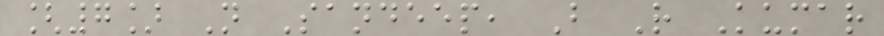[7] N Sandeep, B R Kumar
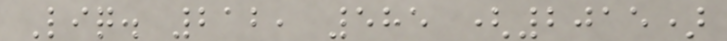Liq. 212, 585 (2015)
